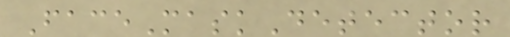FaceMaskDetector
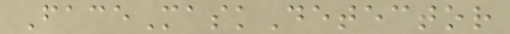FaceMaskDetector
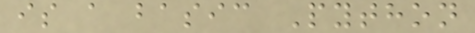is a basic Python
